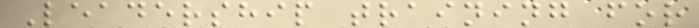Leadership training for
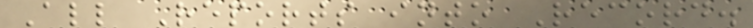All Reports into Record.
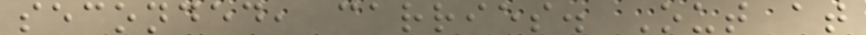seconded, carries. Out at
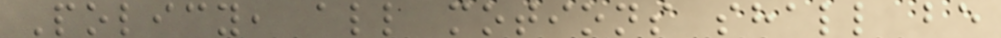Policy, all motions shall be
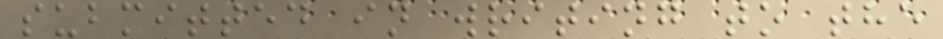submitted in writing to the
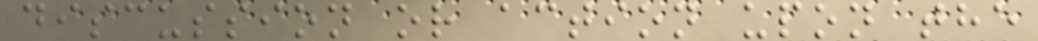discussion or action upon the
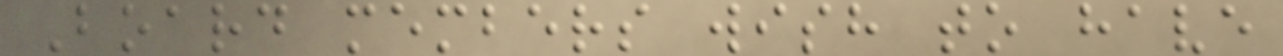Board members wish to have
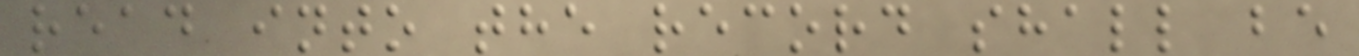read into the record shall be
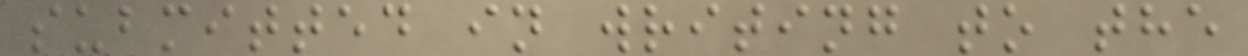submitted in writing to the
